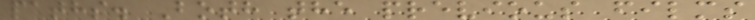paths. Both the previous films
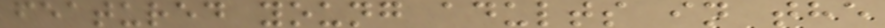featured young adults in the
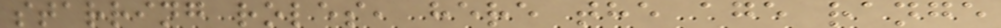starring roles, here the age range
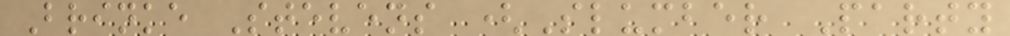Brinke Stevens (Slumber Party
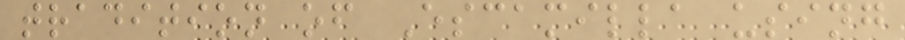tradition of Escamilla using
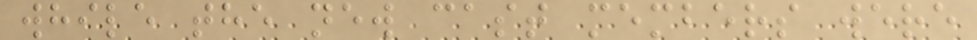while the new cast members were
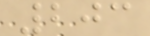203
